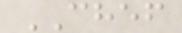CHEF
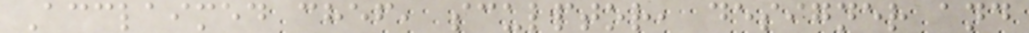Acclaimed chef, sculptor, designer and
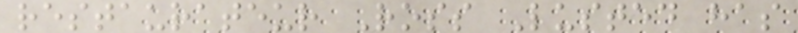restaurateur Ross Lusted has
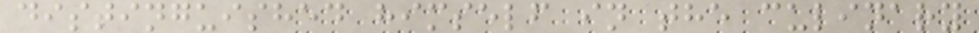distinguished himself in the culinary
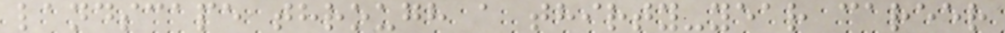landscape through a thirty-year career
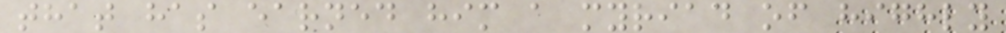that has earned him a myriad of highly
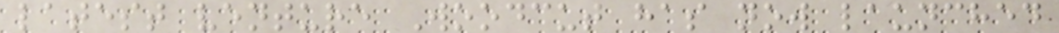latest venture Woodcut has now launched
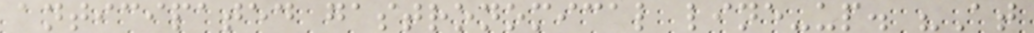anticipated gastronomical line-up. "At
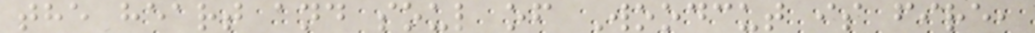the heart and soul of Woodcut is fire,
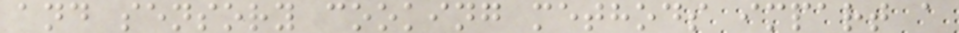and sensory cooking methods impart a
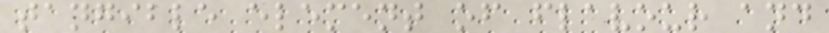tangible element of flavour and
